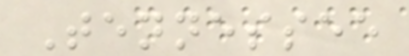Tennessee
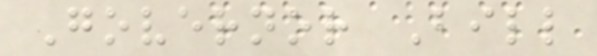Governor Bill
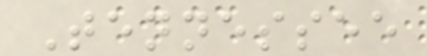Tennessee
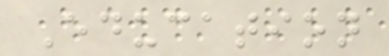Education
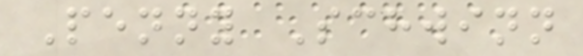Penny Schwinn
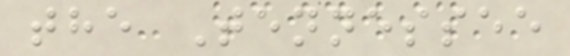the Tennessee
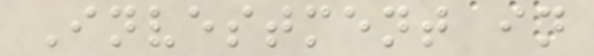Investment in
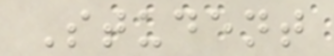Student
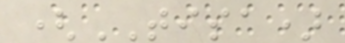(TISA)
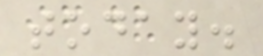today.
